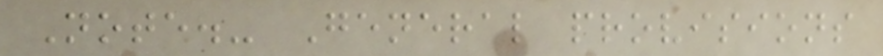Note.- General provisions
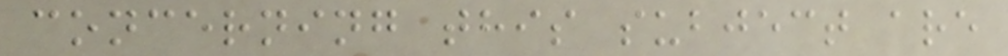concerning this subject are
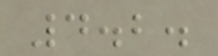4.2.
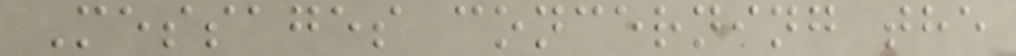Messages concerning the
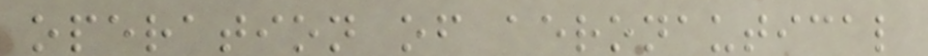operation of aeronautical
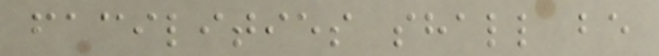facilities shall be
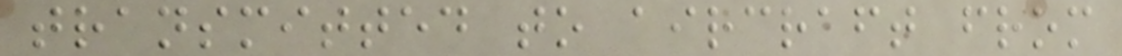transmitted to aircraft from
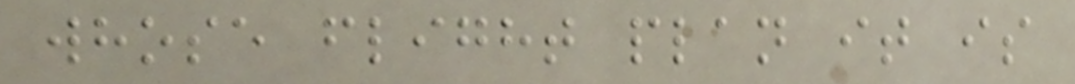whose flight plan it is
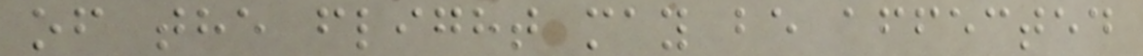of the flight may be affected
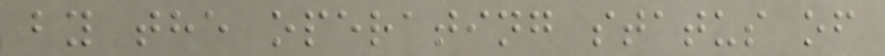by the operating status of
